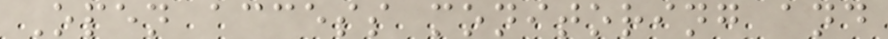Open access monitoring and
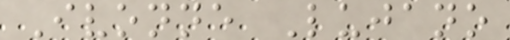Ivonne Lujano
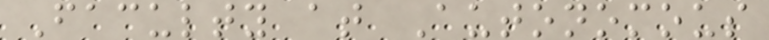Faculty at Autonomous
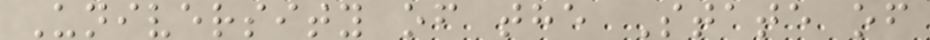University of the State of
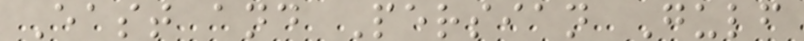East and Persian Gulf
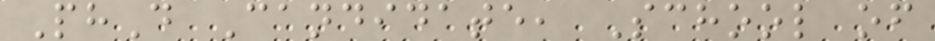PhD Candidate, School of
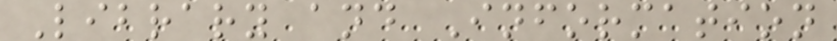Library and Information
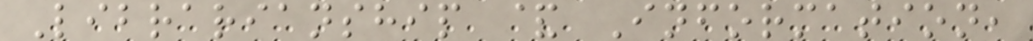Librarianship & Information,
